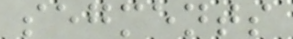segments
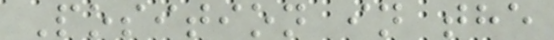Position in the
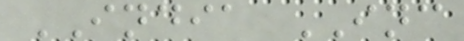INDIA INC
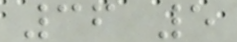36 5
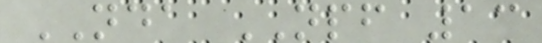NDA NPF 13
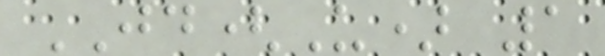JD(U) 1
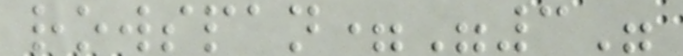rowspan="3"
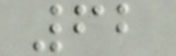62
